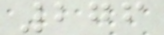276
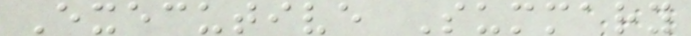Executive Summary
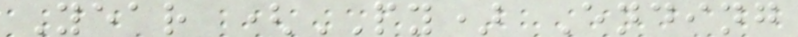Year (PY) Ending
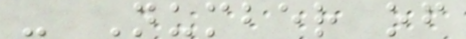- Number of
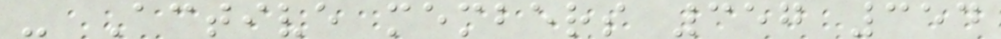- Active members 357 354
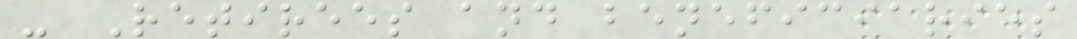- Retirees and beneficiaries
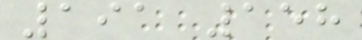191 158
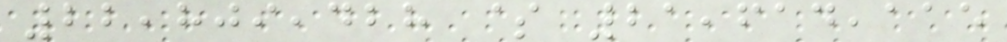22,809,428 $ 21,614,115
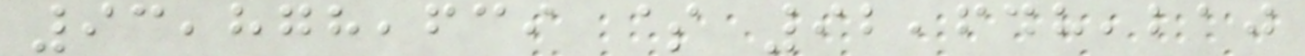93,878,639 $ 92,648,210
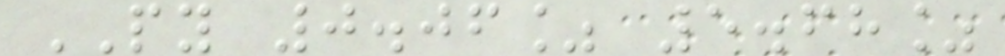PY 0.06% 5.68%
